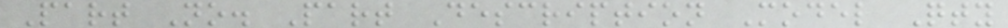Part No. Part Description Model Qty
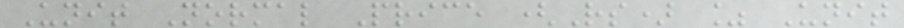Unit Normal Price (Rs) % Unit
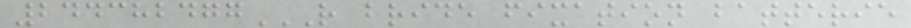244382477R BRIDE FIXATION BATTERIE
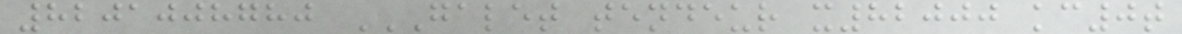8201008780 GALET TENDEUR X82000 KC0T
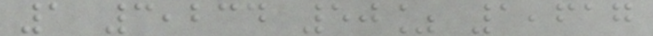1 3,234 50% 1,617
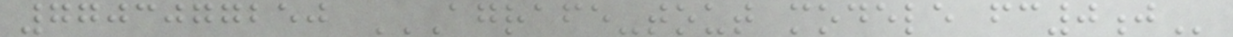7703077250 AGRAFE-TOUT MODELE FC0J
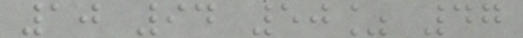10 94 50% 47
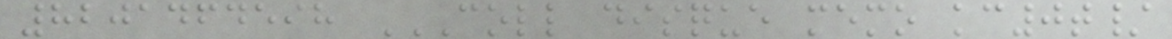8201464598 COLL DISQUE MEMO KC0T/
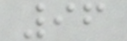96
